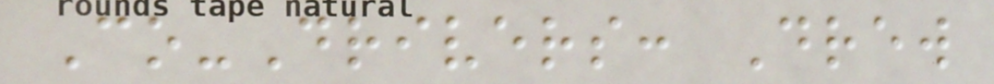Co-Drivers: Drew
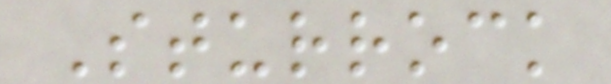Sturrock
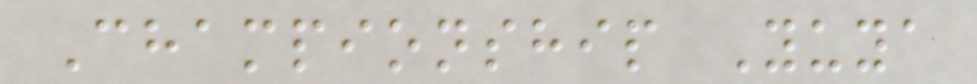Championship Yuya
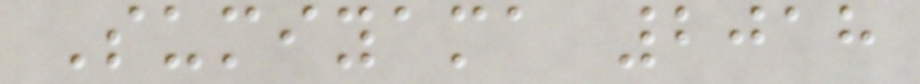Sumiyama 2018
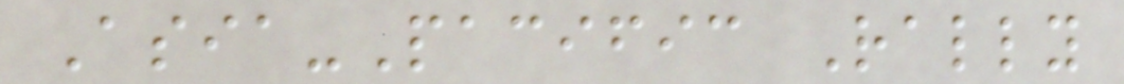Asia-Pacific Rally
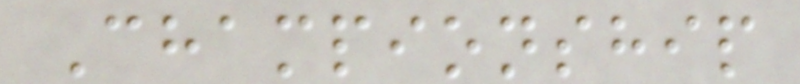Championship
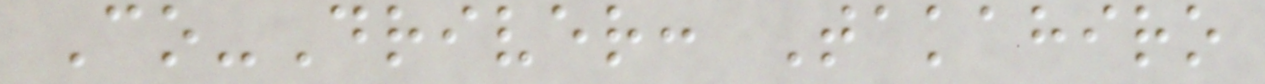Co-Driver: Takahiro
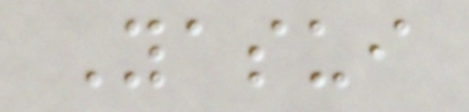Yasui
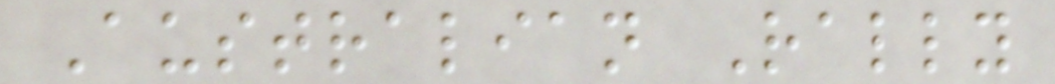Australian Rally
